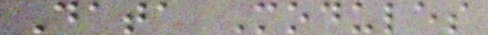Data Modules
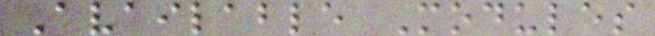Available Modules
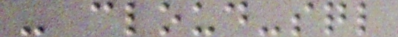- cloud-sql
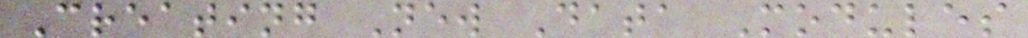Creating New Data Modules
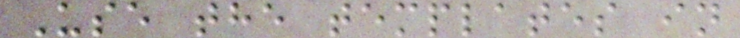Use the templates in
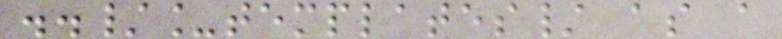../_templates/ as a
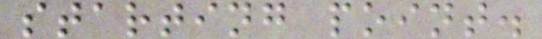starting point.
